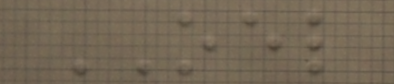OEL
